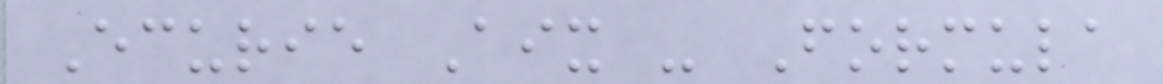Ecurie Aix - Formula
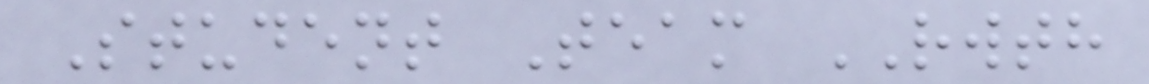Student Team RWTH
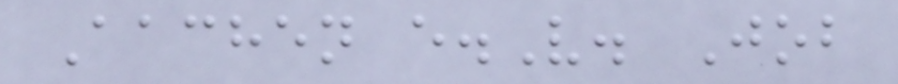Aachen e.V. Job
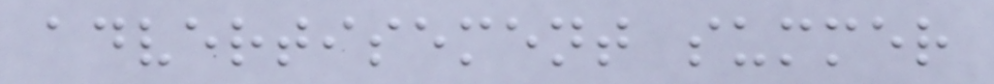advertisement summer
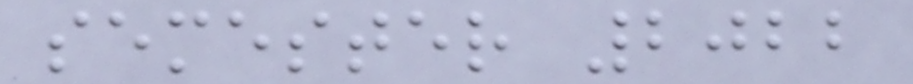semester 2022
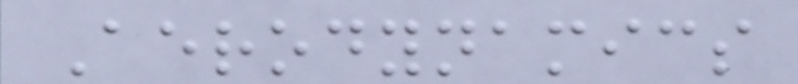Aerodynamics
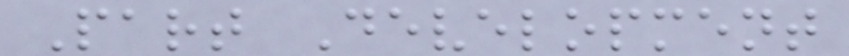Part Development
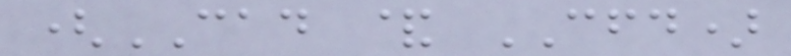(CAD & CFD)
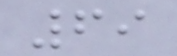69
